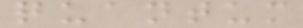quantum
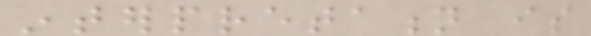interpretation is
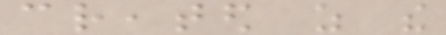created as the
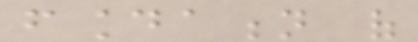foundation of
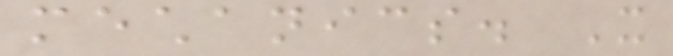mechanics. It
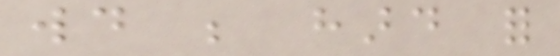would be hard for
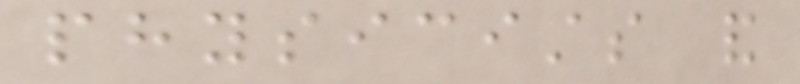physicists and
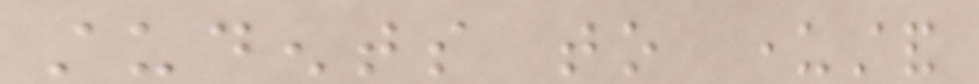students to understand
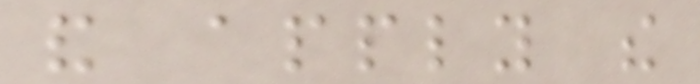and apply the
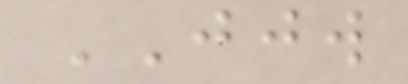JJW
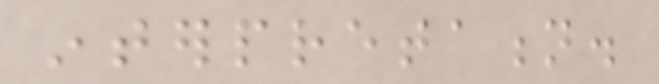interpretation.
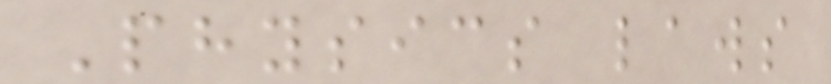Physics laws
